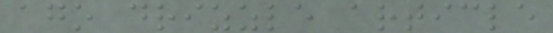ago drizzle article
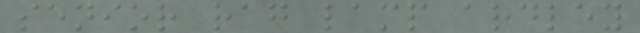senior rag lamp ardley
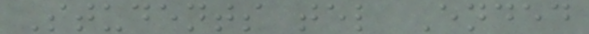Students tel Ended
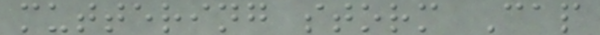muttering storm Cap
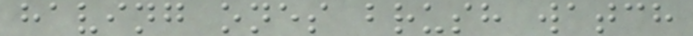having ones brush watch
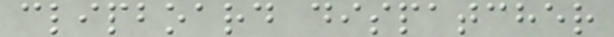clipboard dispatcher
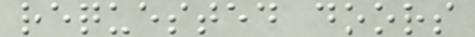requested doors
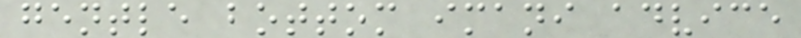gentle bottom imani advice
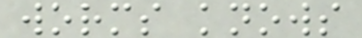worms knows
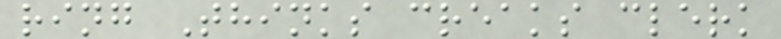ring Thinks creaks clerk
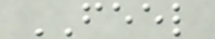FEEL
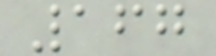167
